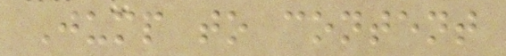Jump to content
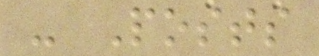- Posts
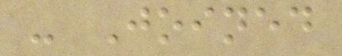- Joined
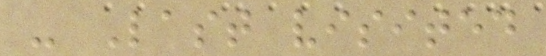- Last visited
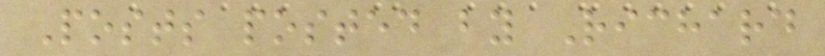Posts posted by Richard
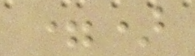=)
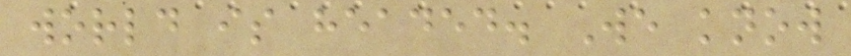world is headed. We know
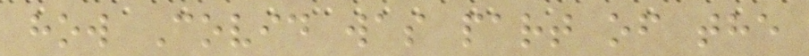how Covid was part of the
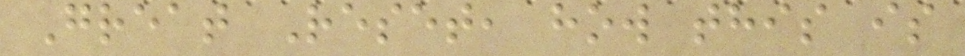Great Reset, how this is
